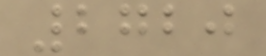2720
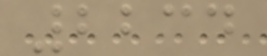2234
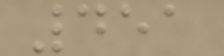451
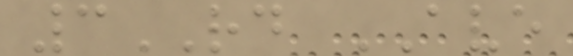3RD AVE
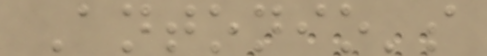Antonio's
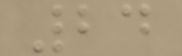24
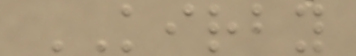KIRBY
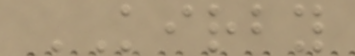KIRBY
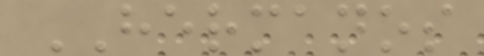HERMANOS
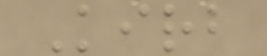Kirb
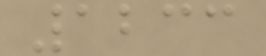1233
